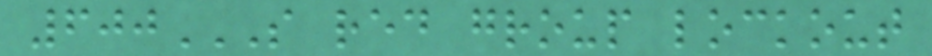600S RED GROUP LOCKOUT
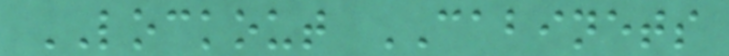LOCKOUT CABINETS
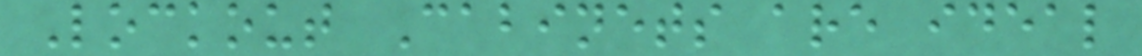Lockout Cabinets are ideal
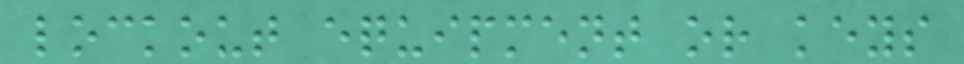lockout equipment or keys
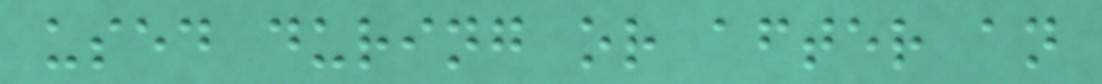used during or after an
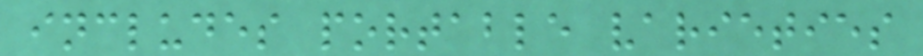includes portable varieties
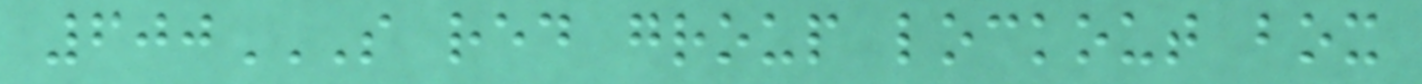600S RED GROUP LOCKOUT BOX
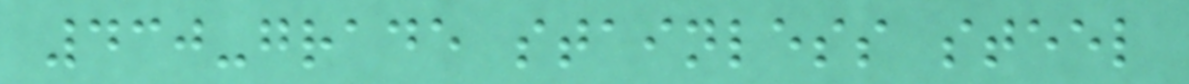430-grade stainless steel
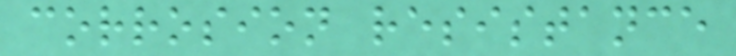corrosion resistance
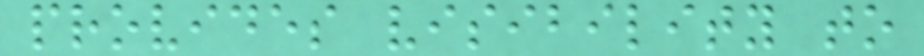provides visibility to
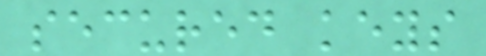secured keys
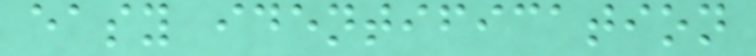easy identification
